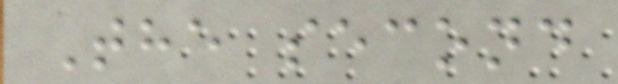The second
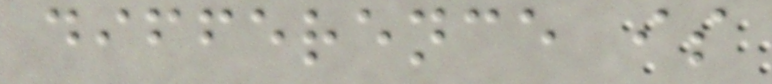difference is
